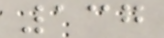137
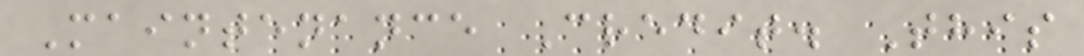Maintenance Credit. This
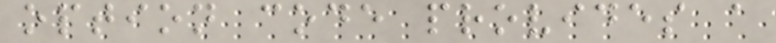option code provides a
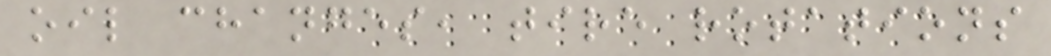oil changes, tire rotations
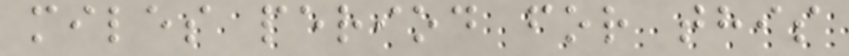miles period for this
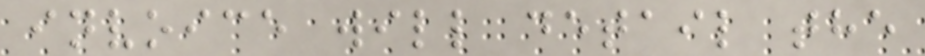invoice will detail the
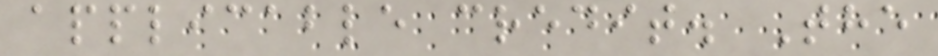applicable credit. The
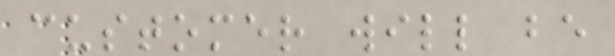customer will be
